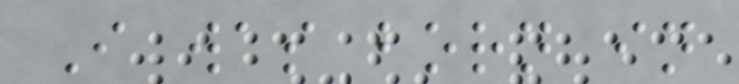I was born in
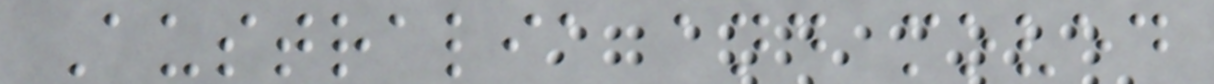Australia and moved
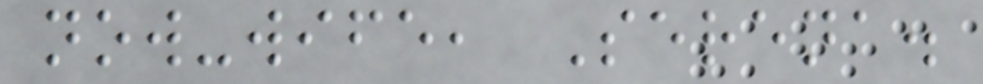now-wife, Serena.
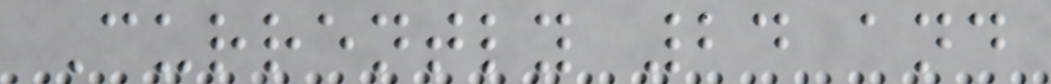Currently 24 and
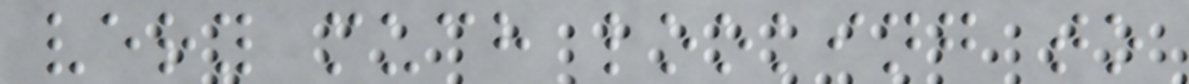very much looking to
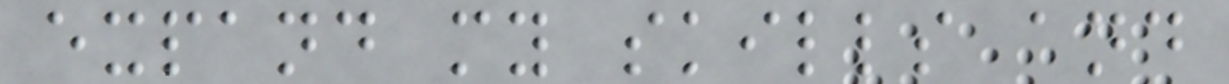expand my skills and
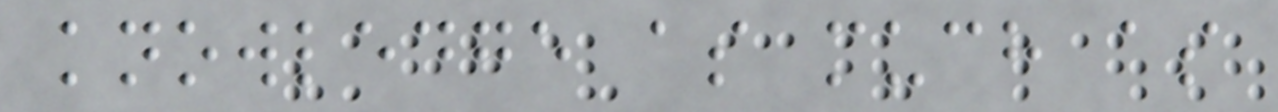knowledge as much as
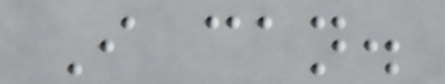I can.
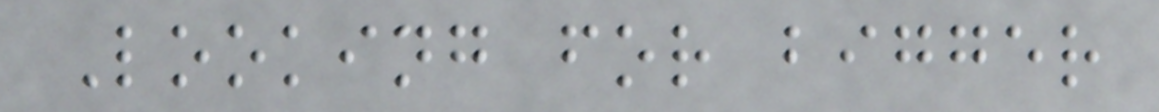Looking for bigger
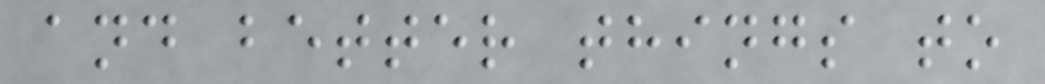and better things to
